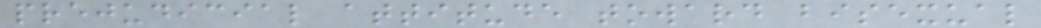prejudicial attitude toward bisexual
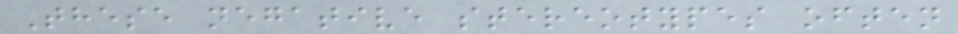These negative stereotypes often
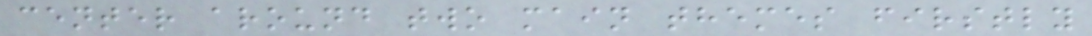center around two main themes firstly
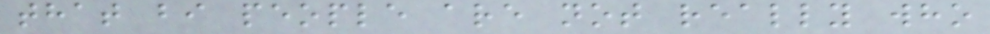that bi people are not really who
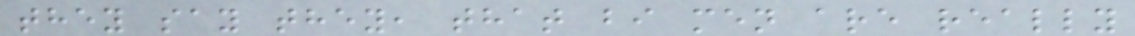they say they, that bi men are really
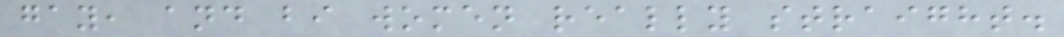gay, and bi women really straight.
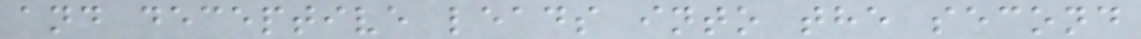and deceptive leads into the second
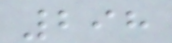298
